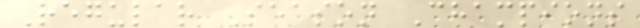Regular Season Champions
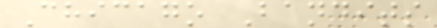Chicago Bandits
